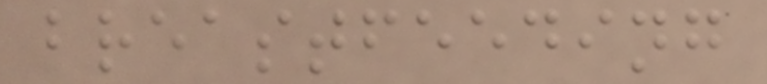breastfeeding
